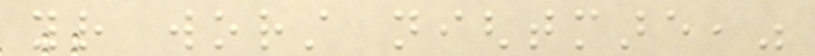your worst nightmare,"
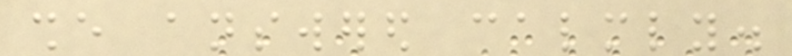she answered calmly.
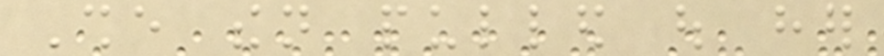She then pulled out her
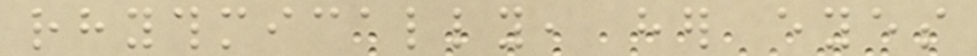rhythmically, her eyes
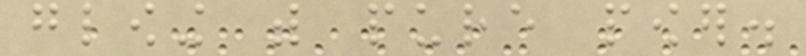glowing with pure power.
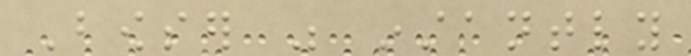Bowser was instantly
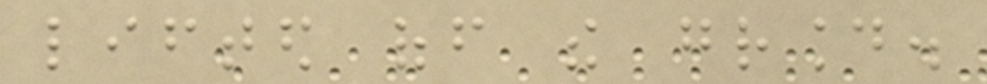lifted off the ground.
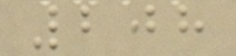208
